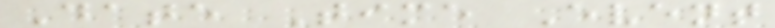Date Time Event
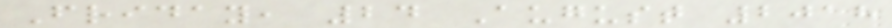Friday, 24 August 2018
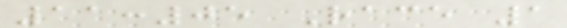11:05 Race 1
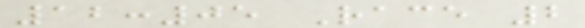12:05 Race 2
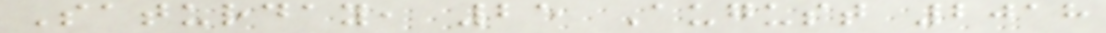Saturday, 25 August 2018
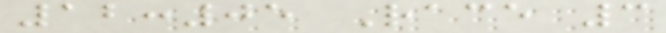12:05 Race 3
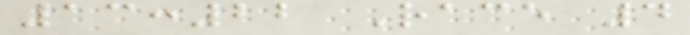13:22 Race 4
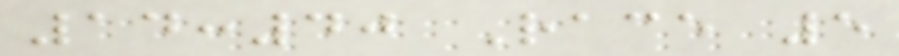14:40 Race 5
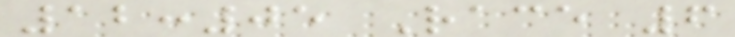12:05 Race 6
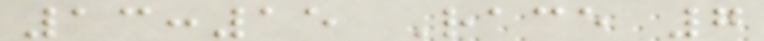13:15 Race 7
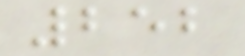252
